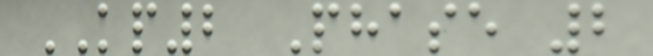KP2 Phase 2
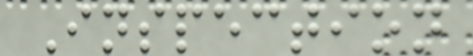Inspection
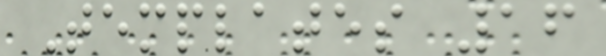Templates 16
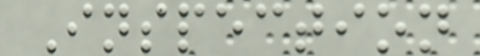Inspection
